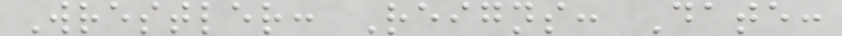Wrestler: Reigns: Date:
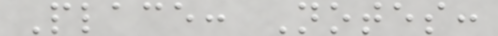Place: Notes:
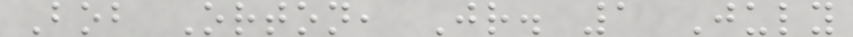Bob Orton, Jr. 1 July
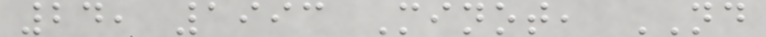24, 1993 Minot, ND
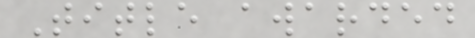Title awarded
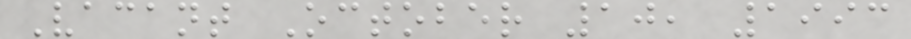Vacant October 10, 1993
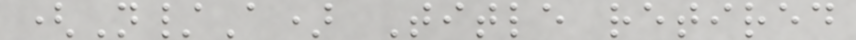(N/A) Title retired
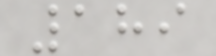189
